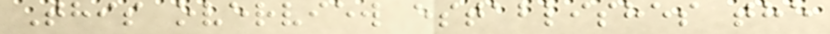This overview establishes the
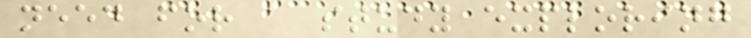need for a study exploring
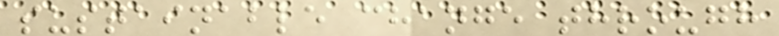sustainable change through
